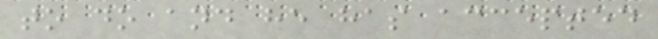to do and he has accepted
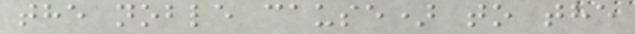the noble cause) to the
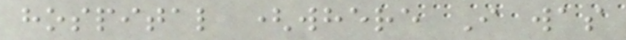hospital (where I was
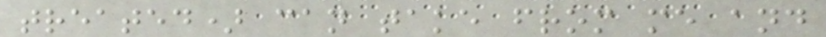treated) can take from me and
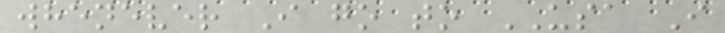whenever I go to USA I
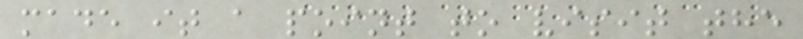made it a point to visit the
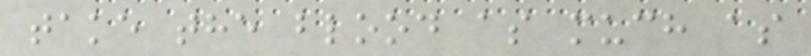take the blood as much as
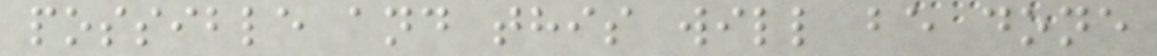possible and this will be done
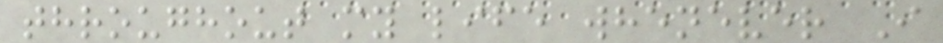throughout my life whenever I
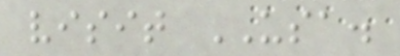visit USA.
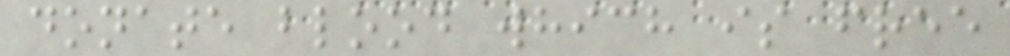donate blood which is free
